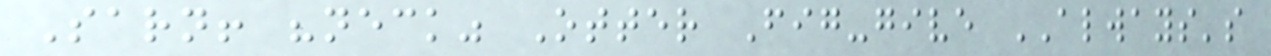Sarn! "neck" Otter Fig-give ALWAYS's
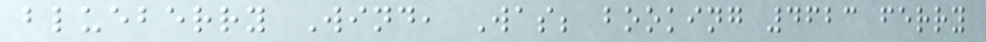blueberry Wind, Was; booking 4623 ferry
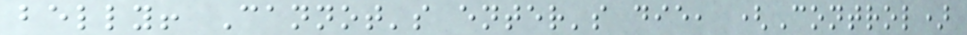belly! Cannot's enter's die, (Control)
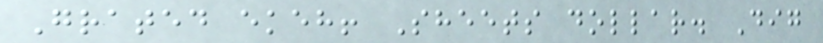Grated ekeh! Sheets dollar. Dig
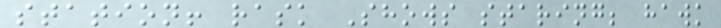station! rask Shows staring; hawk
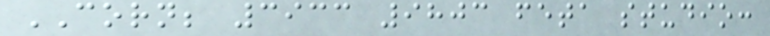CORN; 3933 9803 feta studio:
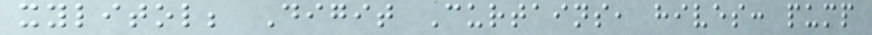xylitol; Digit Curtains, hives: pump
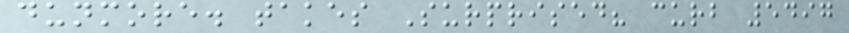dunmore. takes Surprised? curb 5497
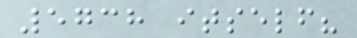5738 itself?
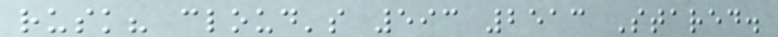rusk? cloud's 593 2513 Stared.
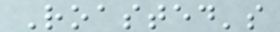Roasted's
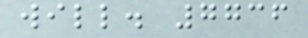will. 7736
